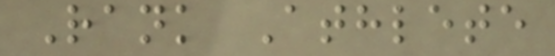Rank Athlete
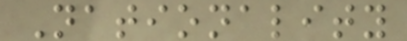Nationality
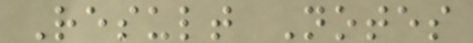Result Notes
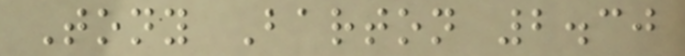Tony Barton 2.30
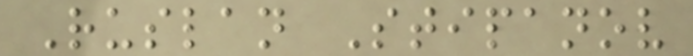Ruslan Stipanov
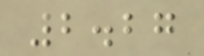2.27
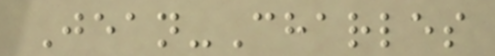Jean-Charles
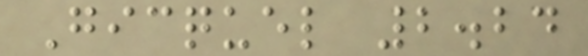Gicquel 2.24
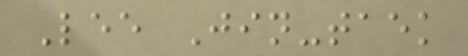Lee Jin-taek
